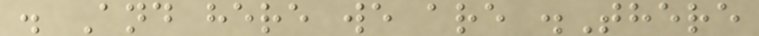. And here we are .There
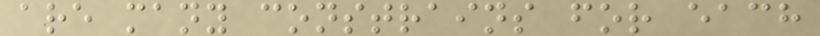are many constrains for each
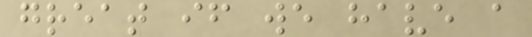great if we have a
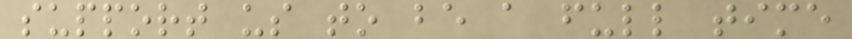support us to be a full time
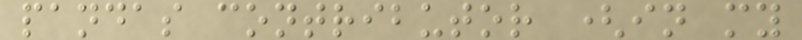pandas contributor (in my
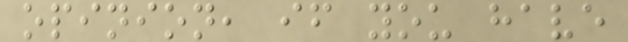opinion, if you have
